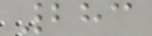283
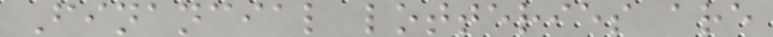Financial lotteries are
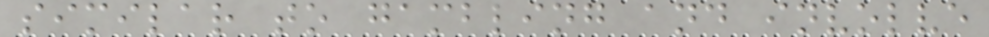similar to gambling and involve
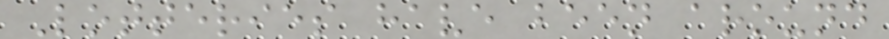Lotteries have been around
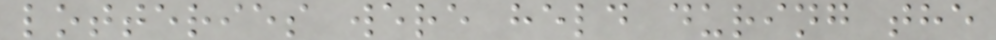lotteries were held during the
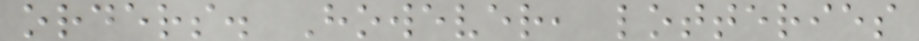orders. However, lotteries
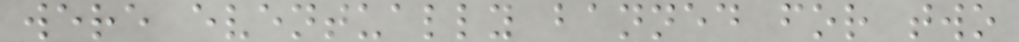were eventually banned for two
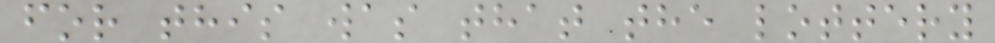for this was that the lottery
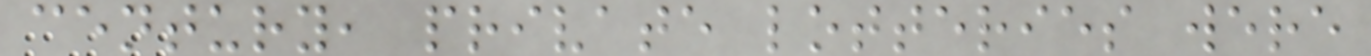century, private lotteries were
